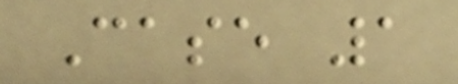Case 1
